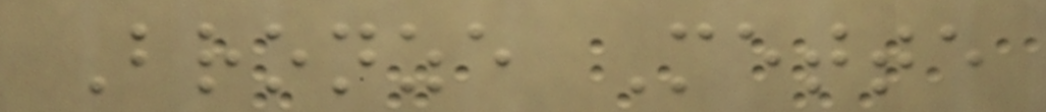Bronze Mette
